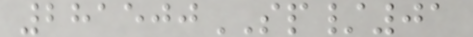281500SP/01
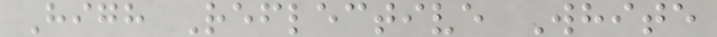High Reflective White
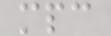mpc
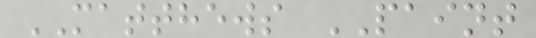MATTHEWS PAINT
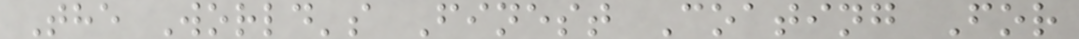The World's Finest Coating For
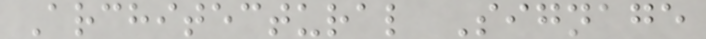Architectural Signage
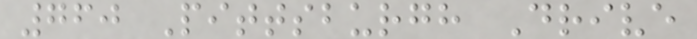760 Pittsburgh Drive
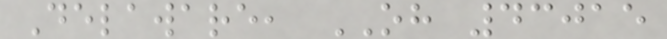Delaware, OH 43015
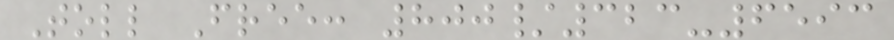Toll Free: 800/323-6593
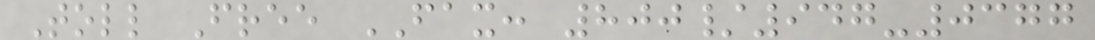Toll Free FAX: 800/947-0377
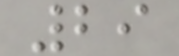29
